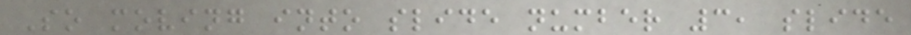So moving into slide number 3, slide
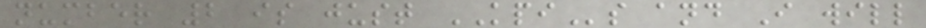number 2 is just KPIs and I will
